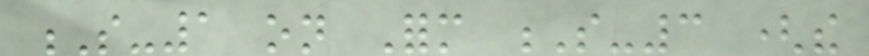S-1 on Form S-3 (the
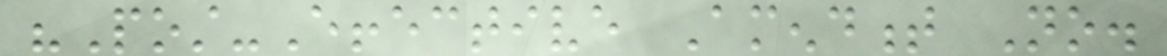"Post-Effective Amendment No.
